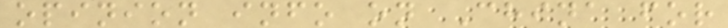opinion info on China for
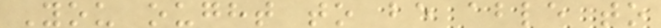You ought to be able to
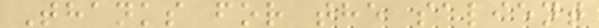Thanks for the salient
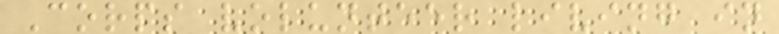Corps volunteer living in
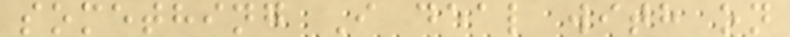something I deal with on
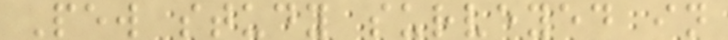Pew study surveyed in
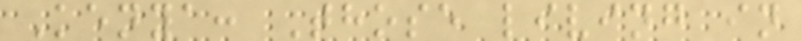Kenya: Those living in
